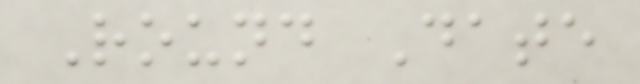Round Date
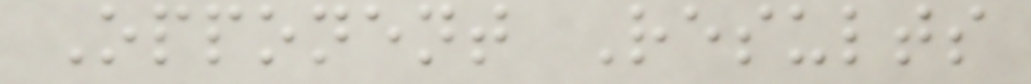Opponent Results
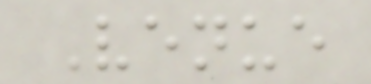Venue
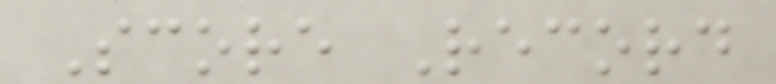Score Record
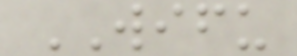WIFU
